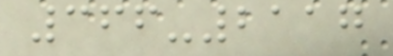366-2117
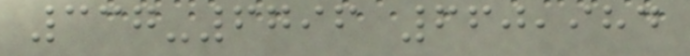337-6796 660,984
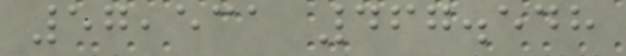57,531 467.548
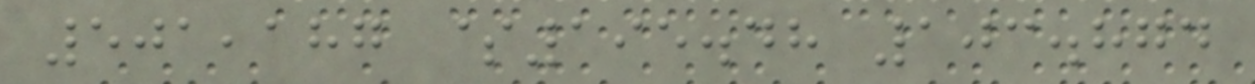501,187 $195.48 103.874
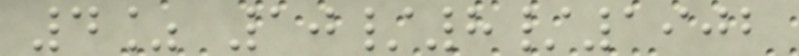4% 10/8/1902
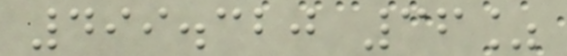499.320 36%
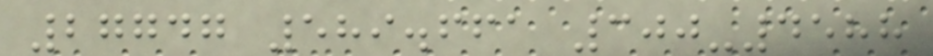27747 589.661 300-4588
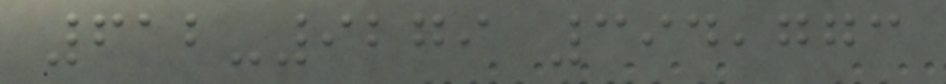612-9279 394,773
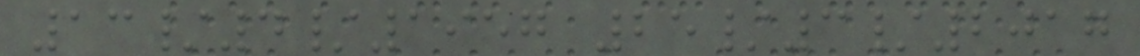13/4/1957 25/3/2017
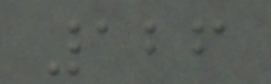126
